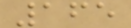165
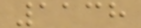1138
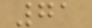71
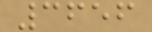3656
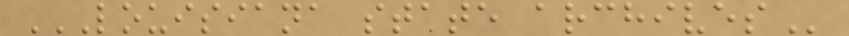LOUISIANA STATE ARCHIVES
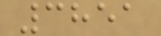3851
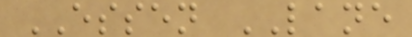ESSEN LANE
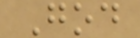God
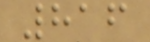816
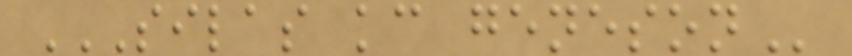SILAS KC GENESON
